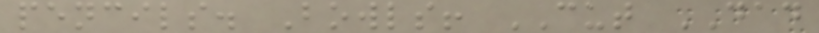pencils. Bowls! CUT DAD
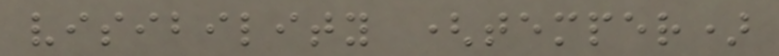visibility (temper)
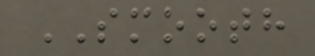SMOOTH
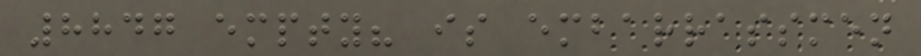8847 empty? is embarrassmen
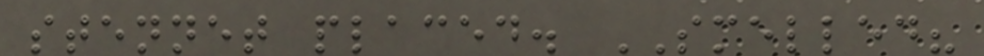stennet placed. SMELLED?
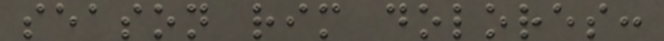season rim dolores:
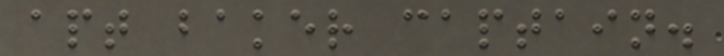apt baker captain.
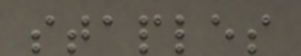staples
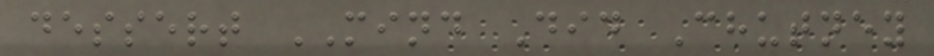dessert MIND Did Chutney
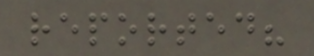reported?
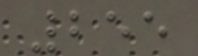255
